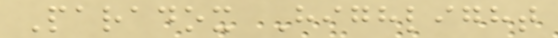Paradox Highlight
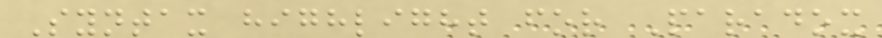Syntax highlight for Paradox
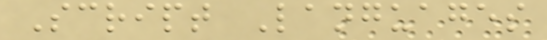Script Languages
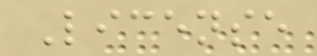License
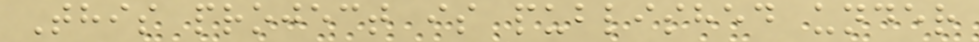This project is published under
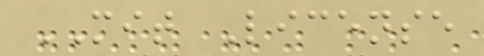MIT License
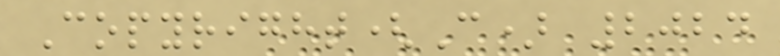Copyright(C) 2024
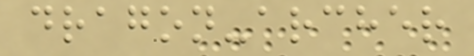dragon-archer
